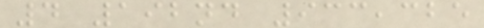4 192nd 933,325
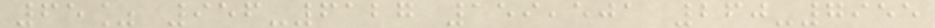65% 956-6127 159,501 260-7955
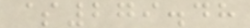$279.48
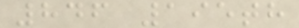846 195th
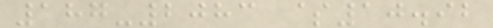187-2083 $10.92
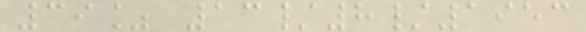39% 13/8/1953
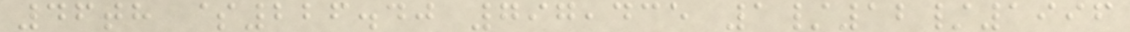46th $226.40 797,435 1/12/1996
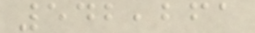542,261
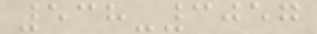538-3057
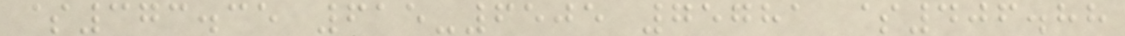$373.35 615-6505 75781 $406.88
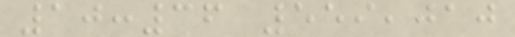10:36 559,010
